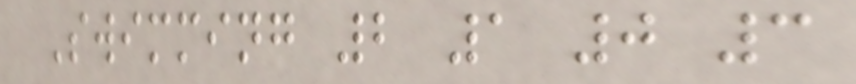Swimming 2 1 0 3
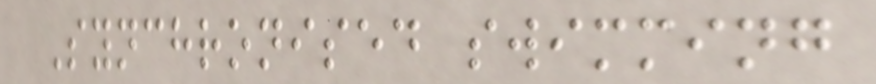Synchronised swimming
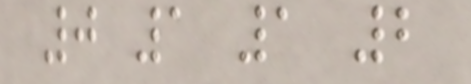0 1 1 2
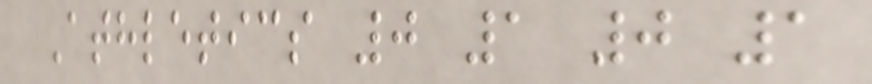Athletics 0 1 0 1
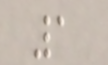1
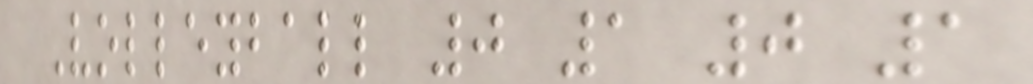Volleyball 0 1 0 1
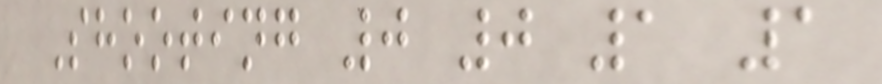Shooting 0 0 1 1
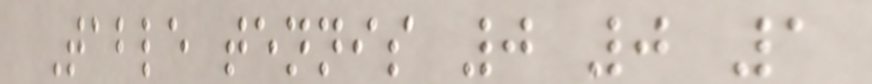Table tennis 0 0 1
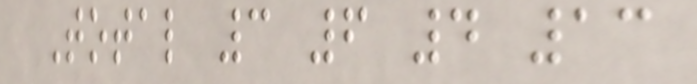Total 3 6 4 13
